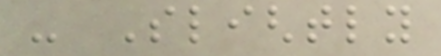- Slightly
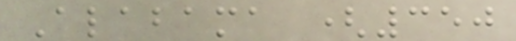Alabama (350
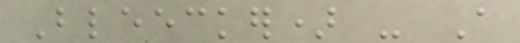Bleecker) - A
